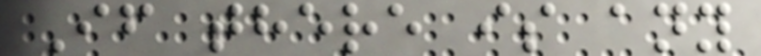If there is any
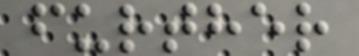further
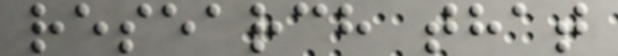research that
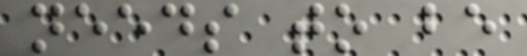needs to be
